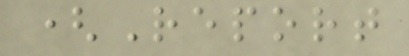(Report
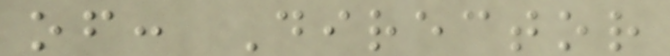of: Director
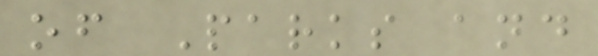of Parks and
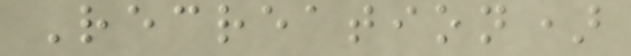Recreation)
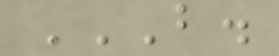B.
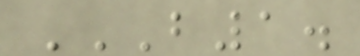B1.
